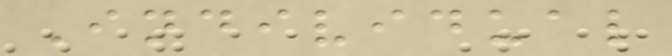Individual
